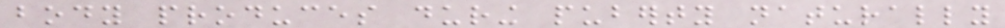body produces during puberty naturally
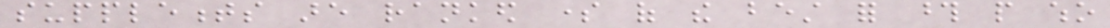supplements are ranked some of the best for those people who
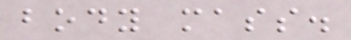body mass.
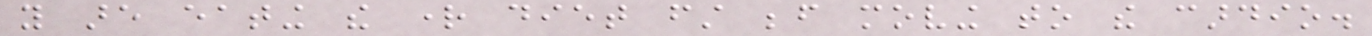you are eating the right diet first before moving to the cardio.
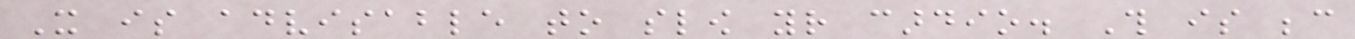It is advisable to slow your cardio. This is because
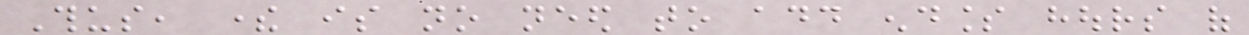Thus, there is no need to add endless hours of
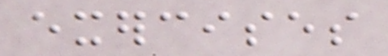exercises
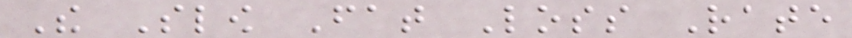The Slow Fat Loss Rate
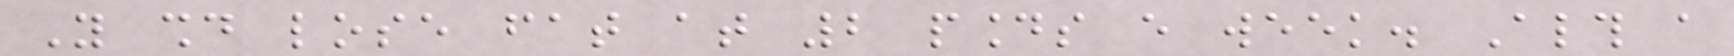You should lose fat at 2 pounds every week. Although a
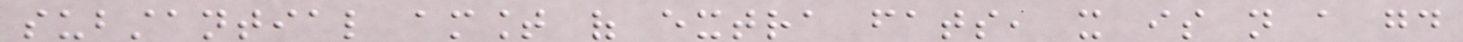substantial amount of extra fats, it is not a good
